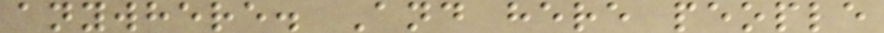anywhere. And here people
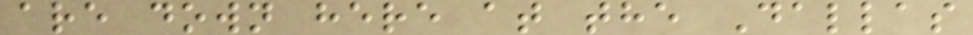are down here at the Dallas
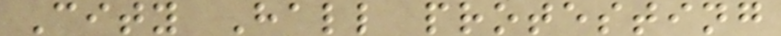City Hall protesting
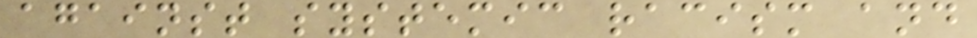against systemic racism and
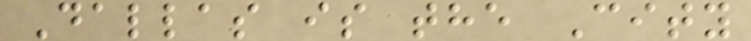Dallas is the City
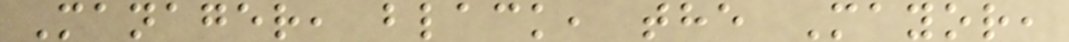Manager, black, the Mayor,
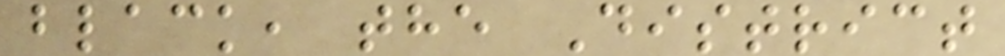black, the District
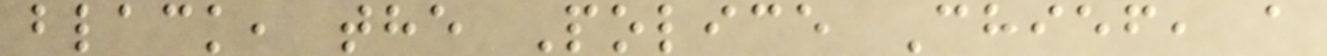black, the Police Chief, a
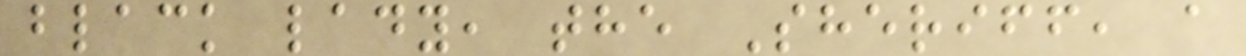black lady, the Sheriff, a
